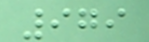979
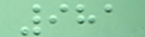981
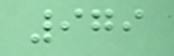979
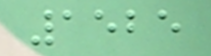1525
